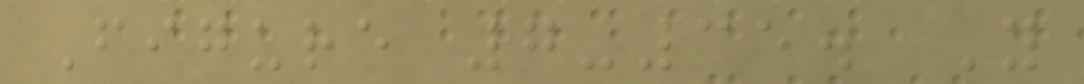Figure 7-35. You
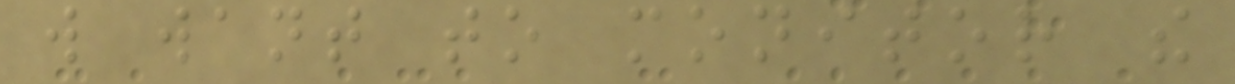will want to monitor the
